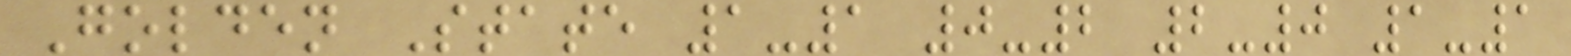Golden State 1-1 0-2 2-0 1-1
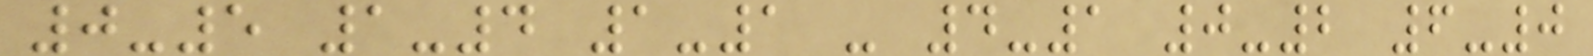0-5 1-4 1-1 - 4-1 0-2 6-0
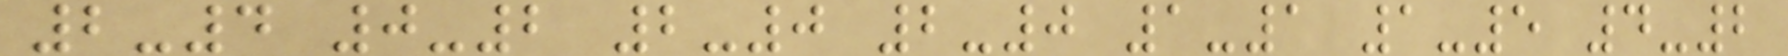2-4 0-2 2-0 2-0 1-1 1-5 4-2
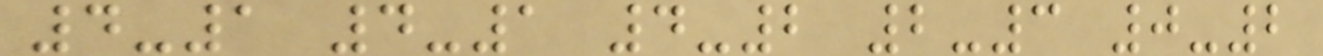4-1 4-1 4-2 2-3 0-2
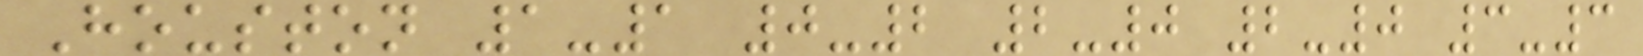Houston 1-1 0-2 2-0 2-0 3-3
